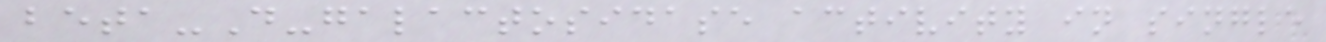beta-D-galactosidase activity in single
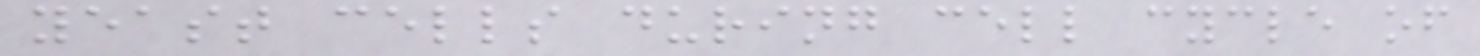yeast cells during cell cycle of
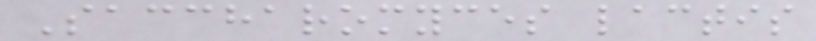Saccharomyces lactis
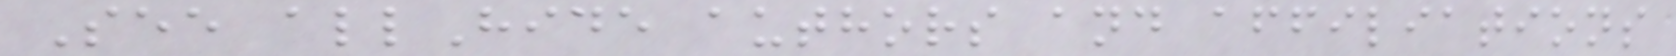See allHide authors and affiliations
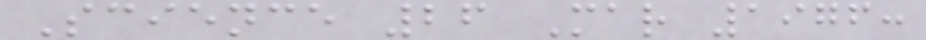Science 26 Mar 1976:
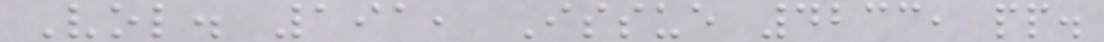Vol. 191, Issue 4233, pp.
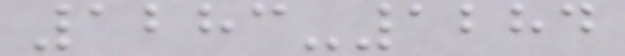1283-1284
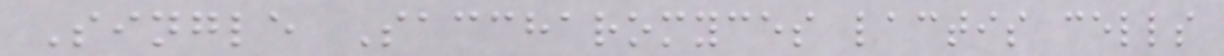Single Saccharomyces lactis cells
